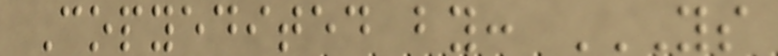Copyedited by: YS
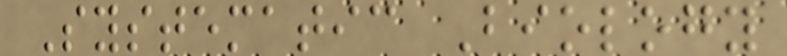Systematic Biology
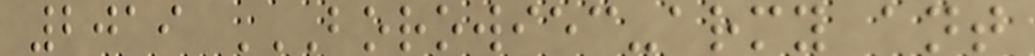2019 BOROWIEC-ARMY ANT
